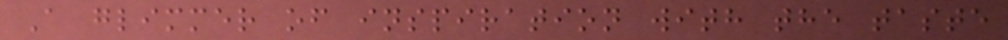A glimmer of inspiration with the taste
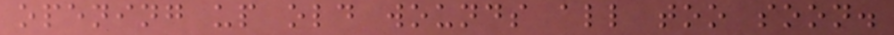opening up old wounds all too soon.
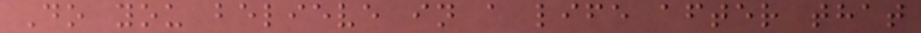Do you believe in a life after that
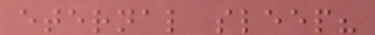eternal sleep?
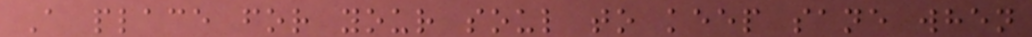A place for your soul to keep sane when
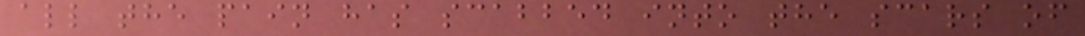all the pain has scabbed into the scars of
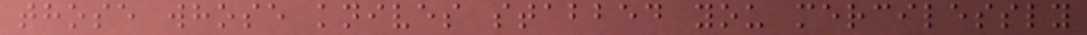those whose knives stabbed you mercilessly
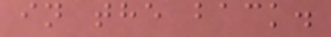in the back.
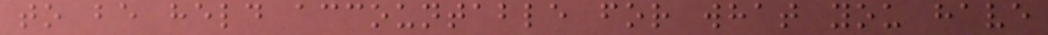to be held accountable for what you have
